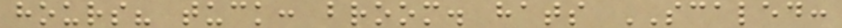hours? tuck: broom. hats SCALED:
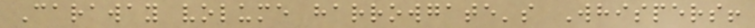Caraway volume harrowgate's Whispers!
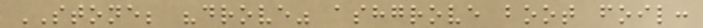STONE; "drove" ashgrove boot foil:
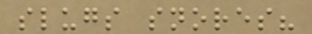slugs snores?
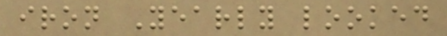iron Yearly looked
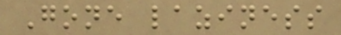Gone laziness
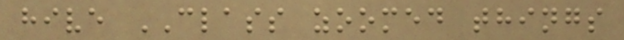hive CLASS zoomed things
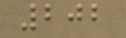202
